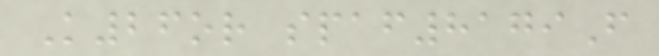K26or spaf8179F
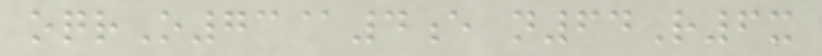oqrO73@4e n64R6x
